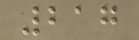217
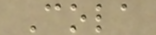Cola
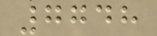7748
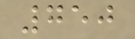750
